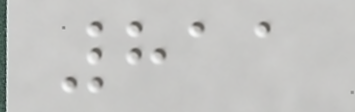811
